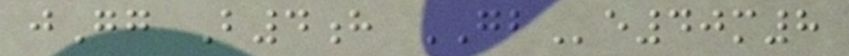jGg B4h GBe40m8
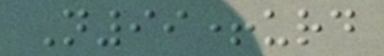N99+urd
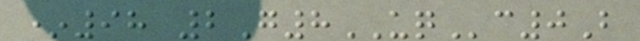*98 2G8UQc0B
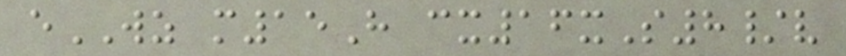eWZ m15H cx16xS8/v
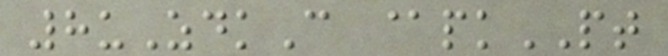8uZdkC @pkPT
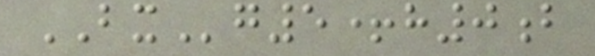BXg5+h0b
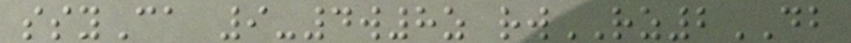ssyCa 9-4w8z rwRZ2DB
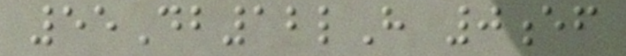55Db12lH 0ef
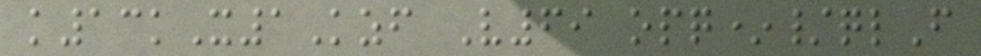k13kX1Kzf V69 opq*/qlF
